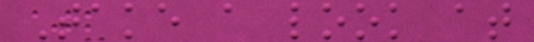Take a look at
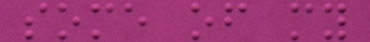some of my
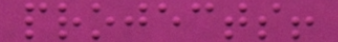projects!
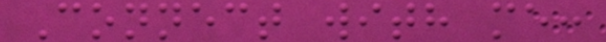Connect with me:
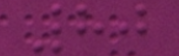80
